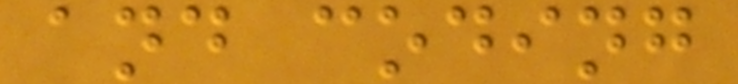and coding
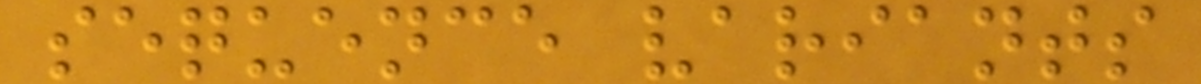sequence variants
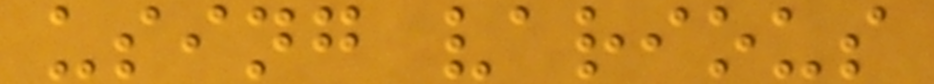using various
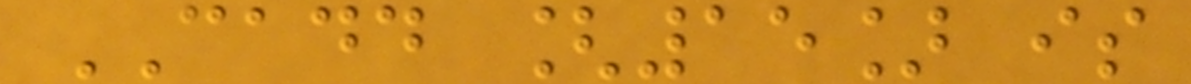CADD [15] is
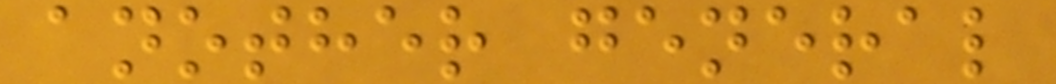another general
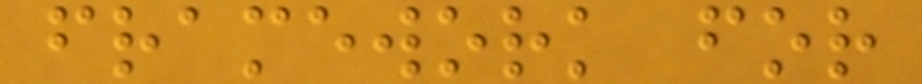framework for
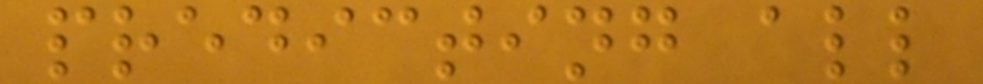predicting all
